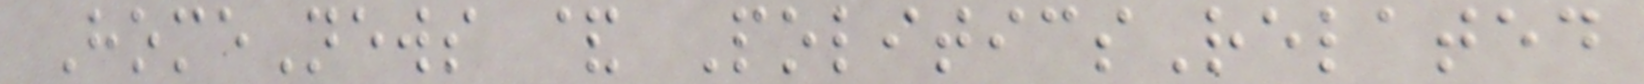HomeNews & PoliticsRelated
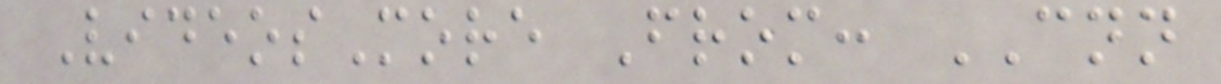VideosMore From: CNN
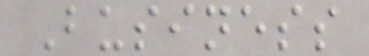Business
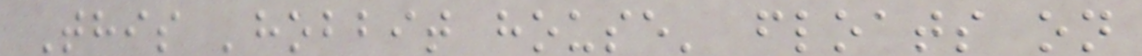This 'hobbit house' floats on
